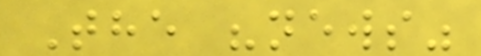The "news"
